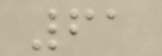61
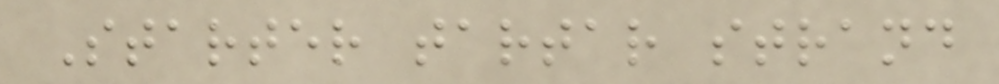Starter tartar strand
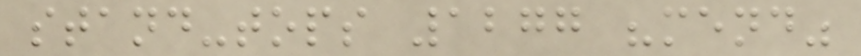stand-tops 1277 "mend"
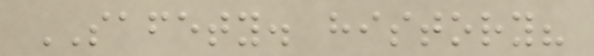SAFETY. history?
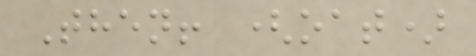Then! (oat)
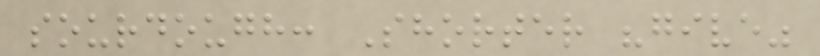sourdough: Shorter "give"
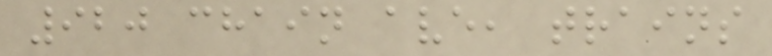920 chain ave, trains
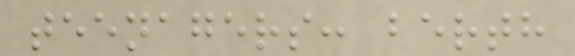teenagers: berth
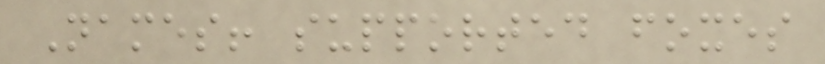Names! supported foxes
